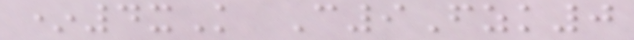*4xK C9Fzk0
